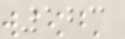123
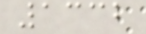1332
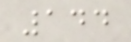144
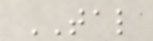TAL
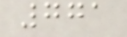771
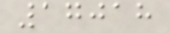17018
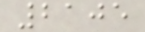2105
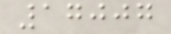17007
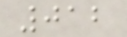012
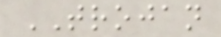TROJAN
